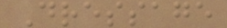Dressage
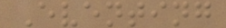Eventing
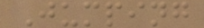Jumping
